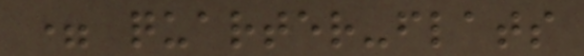= quarter-flats
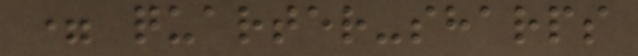= quarter-sharps
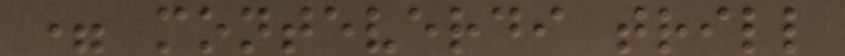= monteverdi trill
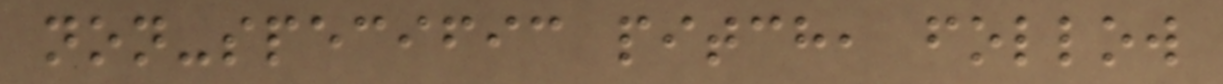non-specific pitch, follow
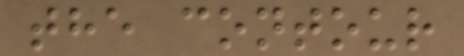the contour
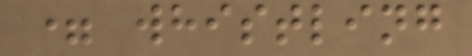= whistling
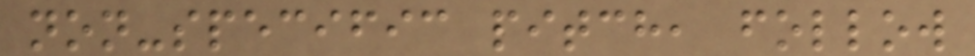non-specific pitch, follow
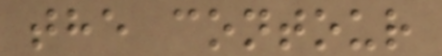the contour
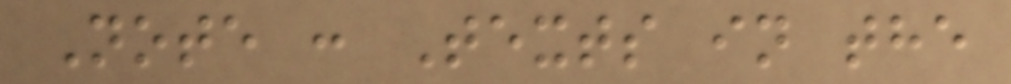Note : Texts in the
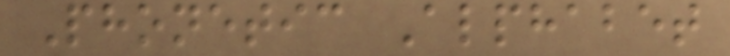Phonetic Alphabet
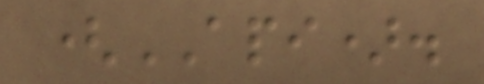(API).
